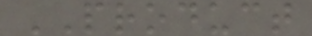PRODUCT
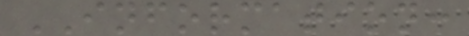INFORMATION:
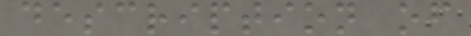description of
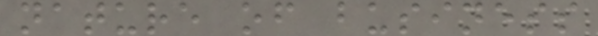nature of business
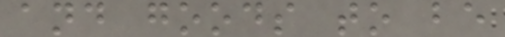and goods to be
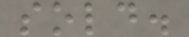sold.
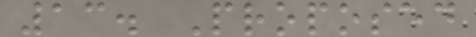13. Proposed
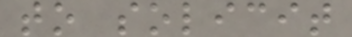to solicit
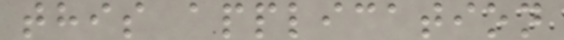this application
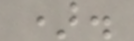).
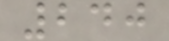240
